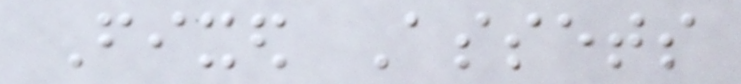Fixed Assets
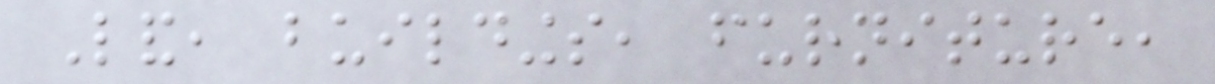Land, buildings, furniture,
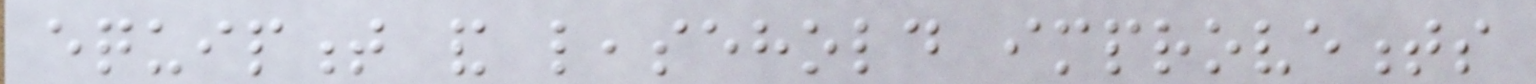equipment and leasehold improvements
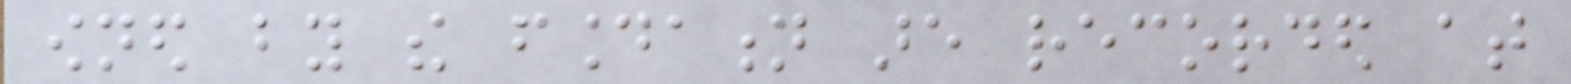owned by the foundation are recorded at
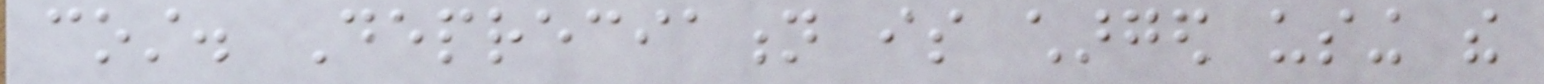cost. Depreciation is charged using the
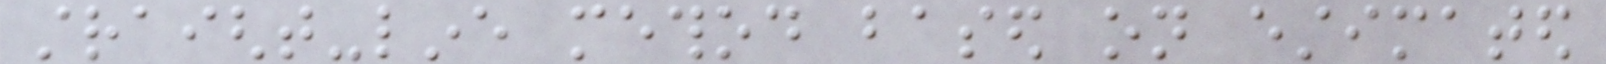straight-line method based on estimated
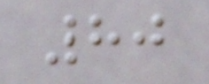80
